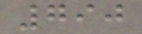790
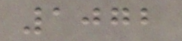1072
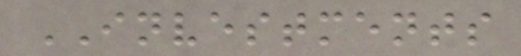INVESTMENTS
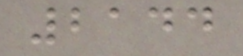2144
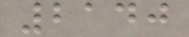2140
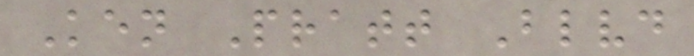Ken Pratt Blvd
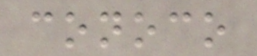conoco
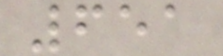651
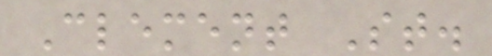Clement St.
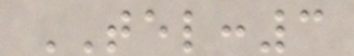TEL:3
